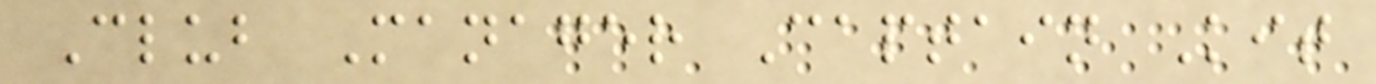Club Manager Captain Kit
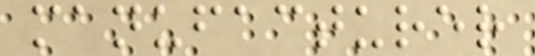manufacturer
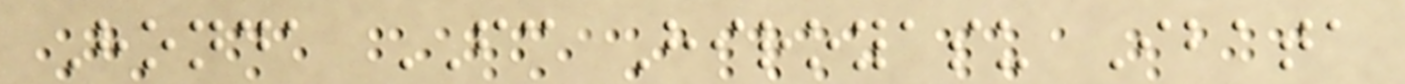Honda FC Hiroyasu Ibata
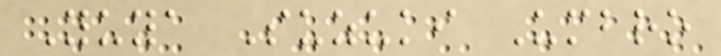Yuya Suzuki Umbro
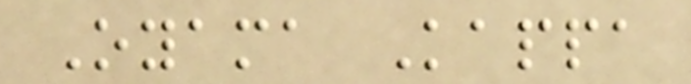Oyama Kappa
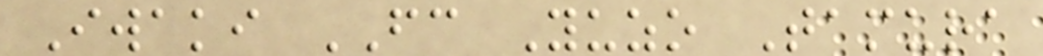Iwaki FC Yuzo Tamura
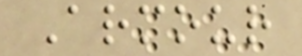Armour
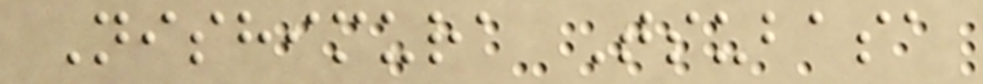Nishimura Tsubasa
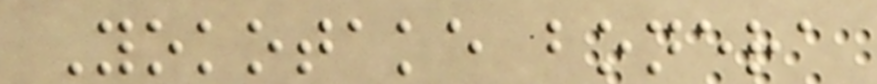Yokotake bonera
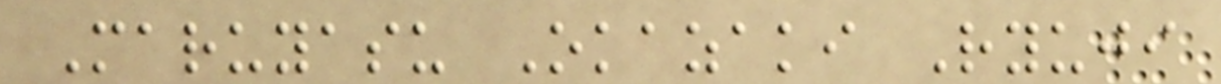Maruyasu Okazaki Ryuji
